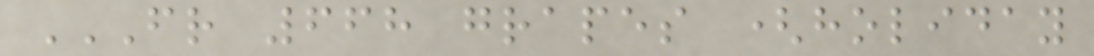FR 668 GRAPES (HOLIDAY
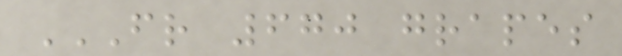FR 670 GRAPES
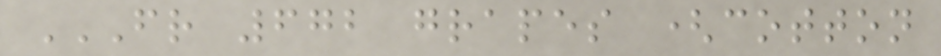FR 672 GRAPES (COTTON
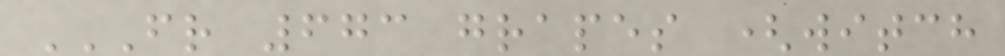FR 673 GRAPES (WITCH
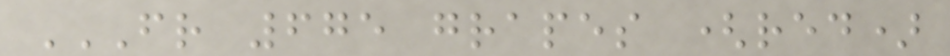FR 675 GRAPES (RED)
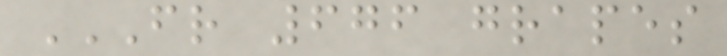FR 676 GRAPES
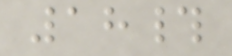18#
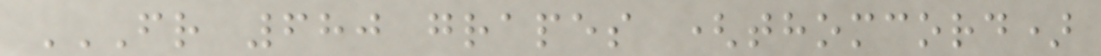FR 680 GRAPES (THOMCORD)
